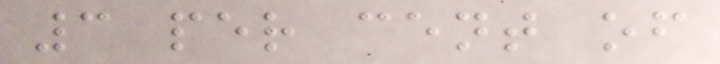3 per cent of
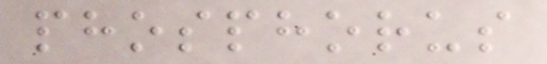phosphorus
